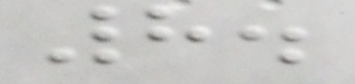8.
